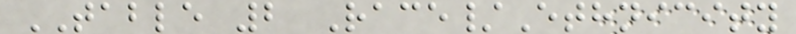TABLE 2 Race/Ethnicity
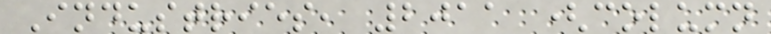Industries, 2011 (column
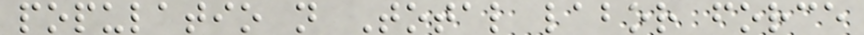populatio n Total labor force
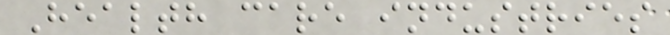Health care industries
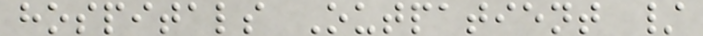hospitals Outpatient /
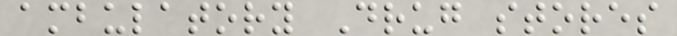ambulatory Drug stores
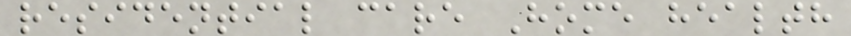residential care Home health
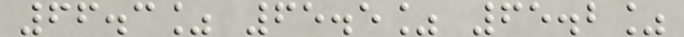66.3% 65.5% 65.2%
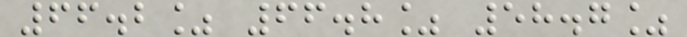66.2% 66.8% 58.7%
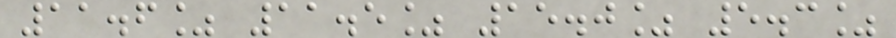11.6% 11.5% 15.0% 5.3%
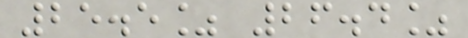25.5% 26.4%
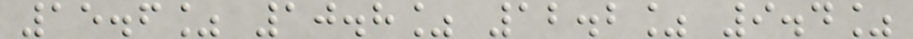15.6% 10.8% 12.2% 9.4%
